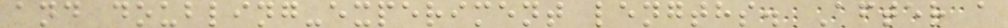and doubling-experiment lengths. After a
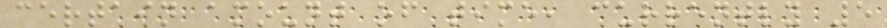certain amount of time, currently 5
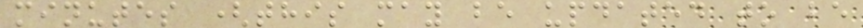minutes (this may be updated to be
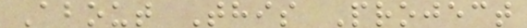About This Project
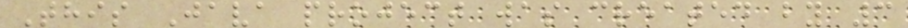This Java project was created by 3
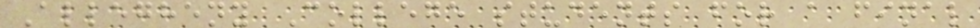Allegheny College students for a final
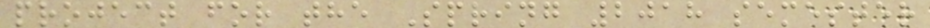project for the Spring 2018 semester
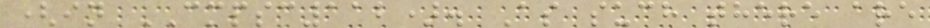(in CMPSC112). As such there are
